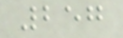257
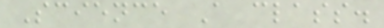Science A class.
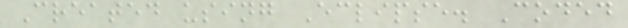Created using Eclipse. Coded
